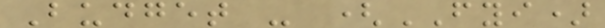Budget - (FYI)
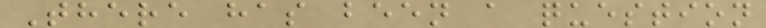There has been a question
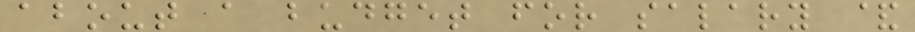about a budget for salary &
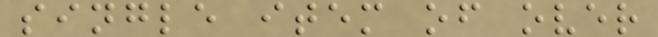single item of over
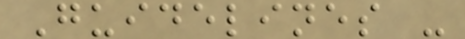Guidelines -
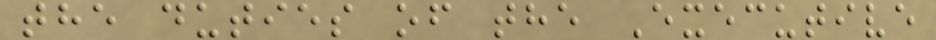the duties of the Executive
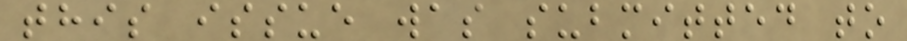this issue was submitted to
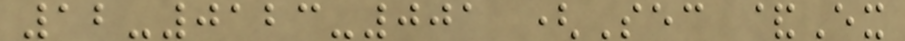12-0123-001 (Sec &Ex
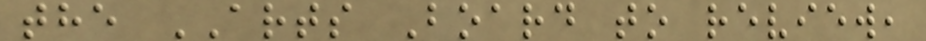the ARTS Board to review,
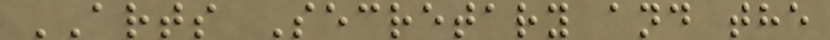ARTS Secretary and the
